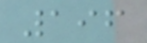196
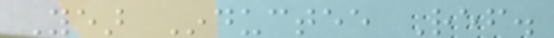Year Inductee Ref.
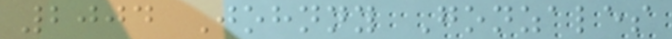2004 Johnny Gonzales
